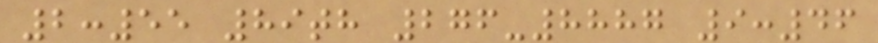2:55 89th 276-8887 9:46
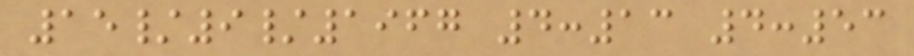15/9/1967 4:13 4:53
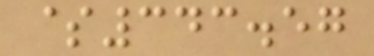$343.57
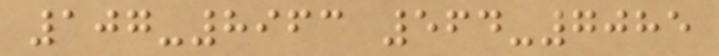107-8963 564-7085
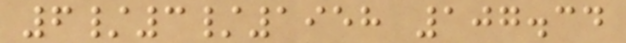6/3/1958 107.34
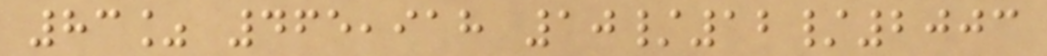83% 465,918 10/12/2003
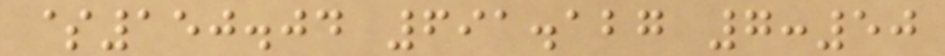$150.04 691.127 7:50
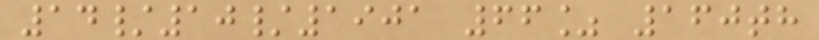14/10/1901 66% 160th
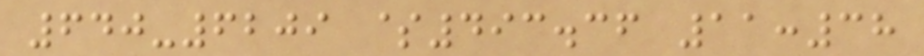640-6209 $493.36 11:38
